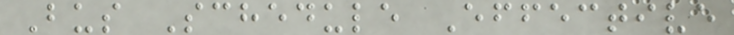Bus Schedule Effective
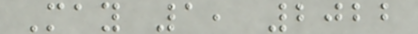May 1, 2022
